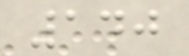140
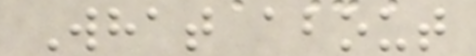What about
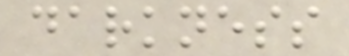darkness
